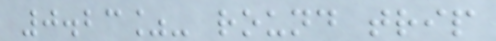0.23%- round trip
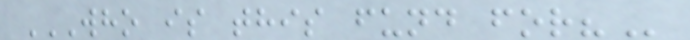WHO IS THIS FUND FOR?
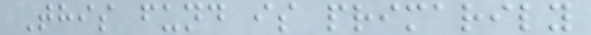This fund is primarily
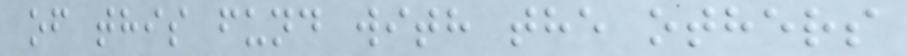of this fund with the others
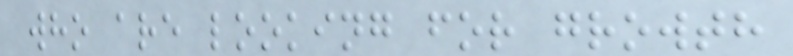who are looking for growth
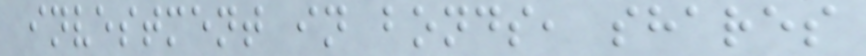investment in bonds, shares
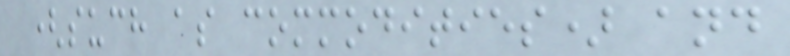(such as commodities) and
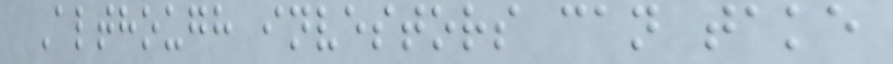Although investors can take
